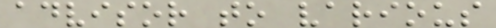advisor to various
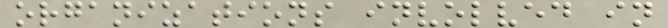organizations involved in
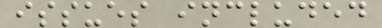issues included
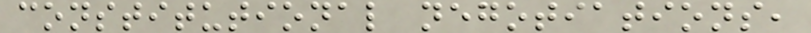constitutional negotiations,
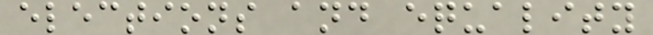elections and equality
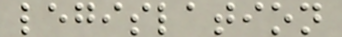legislation
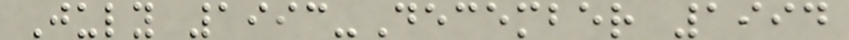July 1993-December 1994
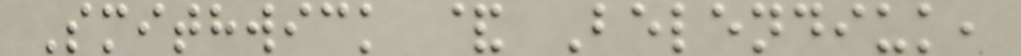Smithwick & Belendiuk,
